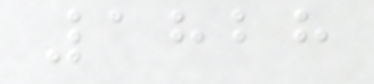1828
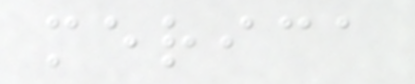merica
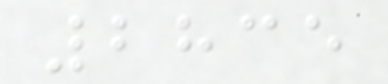2835
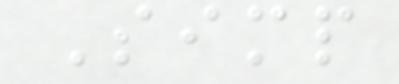Simp
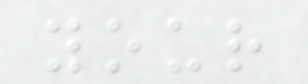your
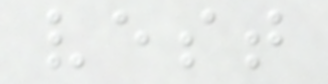vest
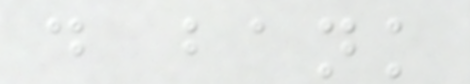d bank
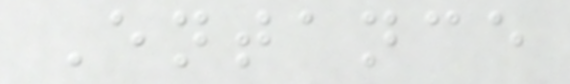Entance
